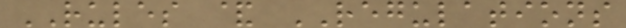RULES & REGULATIONS
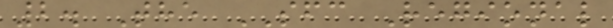2. The SFC Regional
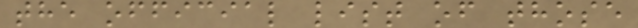the official list of those
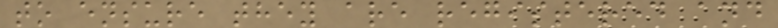to ensure they are registered and
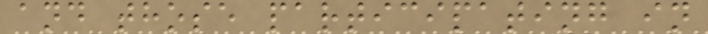and those participating in
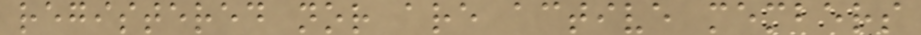registered nor are active members
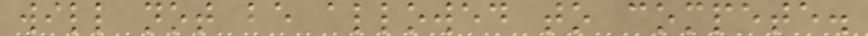will not be allowed to compete.
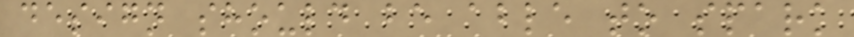design should be able to spark
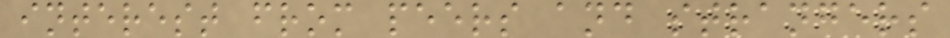interest from peers and strangers
